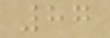87
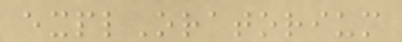explOratorium
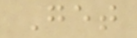Get
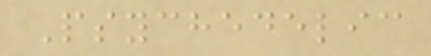Psychedelic
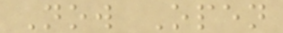Now Open
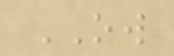OW
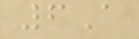6A
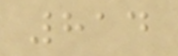814
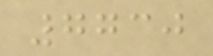7730
